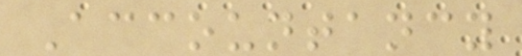Accountancy
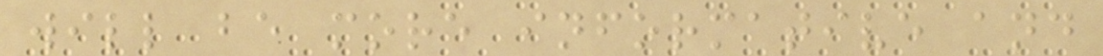will be more informative and
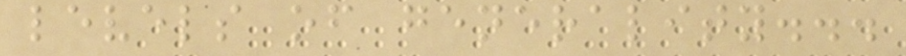levels of generality...
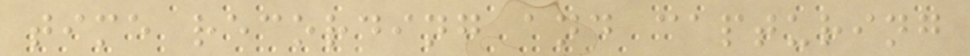time recording and capturing
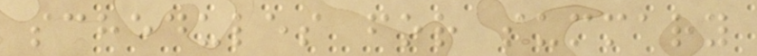schedules for summary
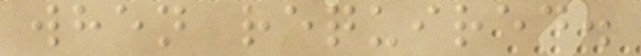when required.
